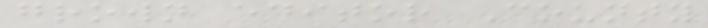grown editor County
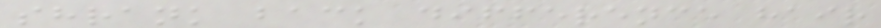shrank back difference hair
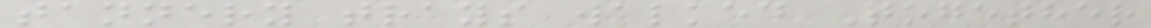tannery trays walked Together
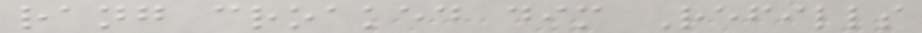rang croaked dim Refills
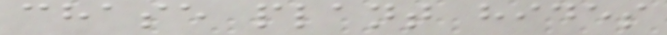chase plant hides
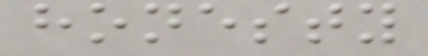honesty
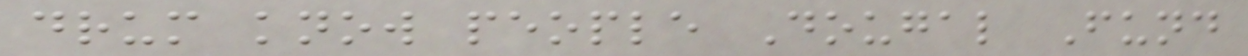drum know people Dougal Fund
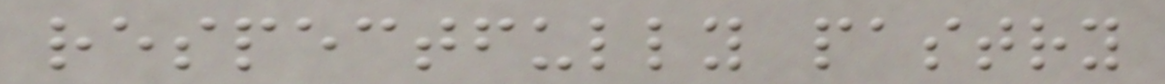respectfully pastry
